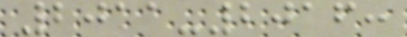2011-2016:
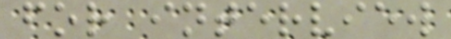for interview
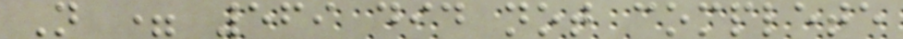N = 569 did not complete
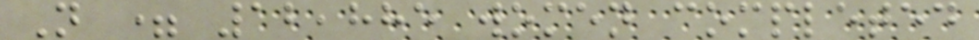N = 12,885 women completed
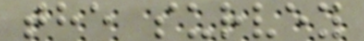the survey
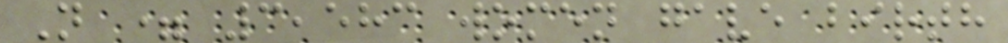N = 3,583 women gave birth
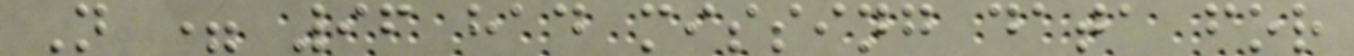N = 96 had missing data for
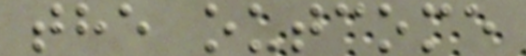the outcome
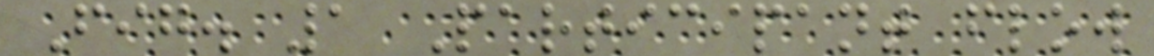Fig. 1 Participant flow
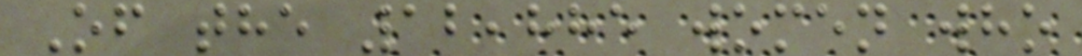Of the 12,885 women who
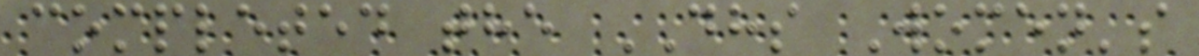completed the DHS Women's
